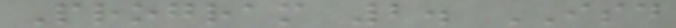Program 2. ISD
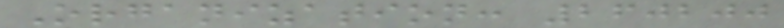Organization: 260200
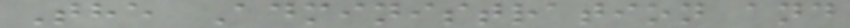The Administration and
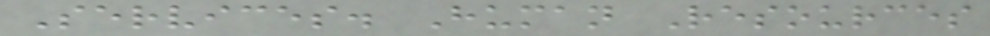Services. Human Resources
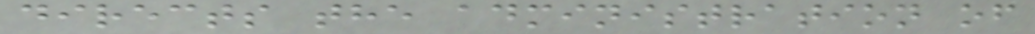directs the administration of
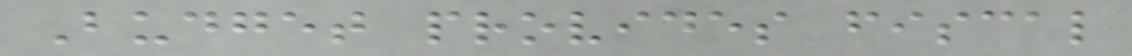Budget provides fiscal
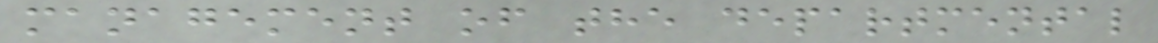management of the departmental
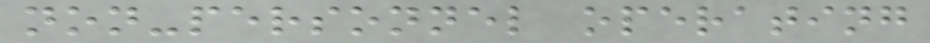non-personnel operating
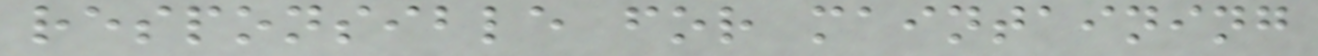responsible for maintaining
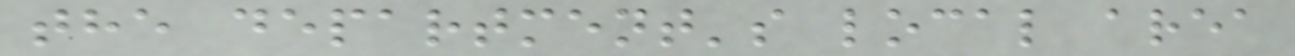the department's local area
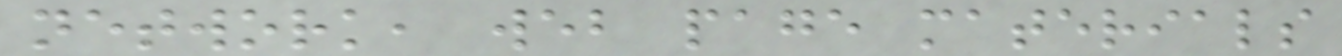network, web page materials
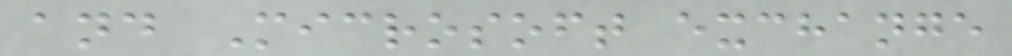and Microsoft exchange
